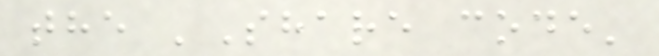the 'Share code'
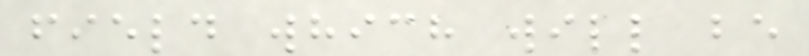field which will be
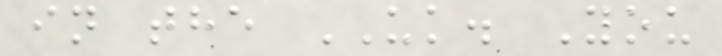in the UK. You
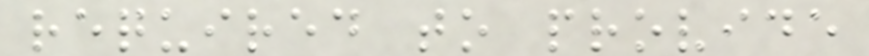required to provide
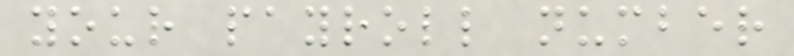your payroll number
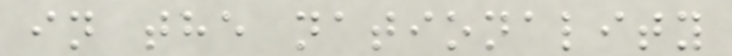in the nationality
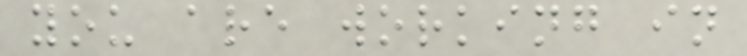you are working in
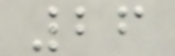26
